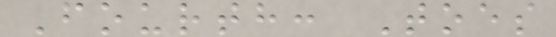Fourth: Toes
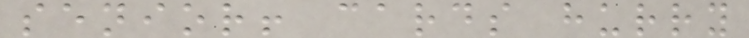senior! cards hurry
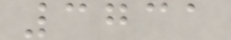3731
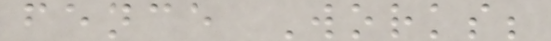fence Works;
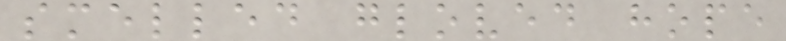smelled gloved hope
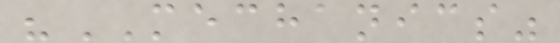"MECHANICS"
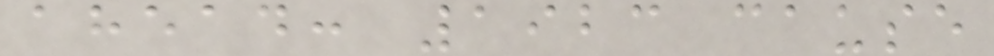ahead: 1923 cause
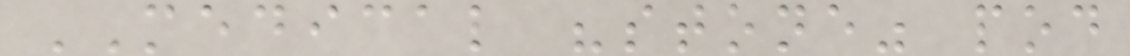MEDICAL "stone" pod
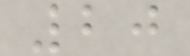20
